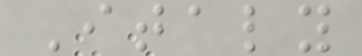Italy
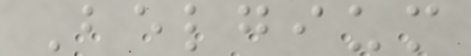Belgium
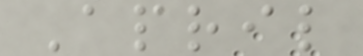April
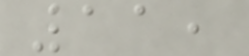11,
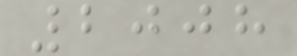2008
